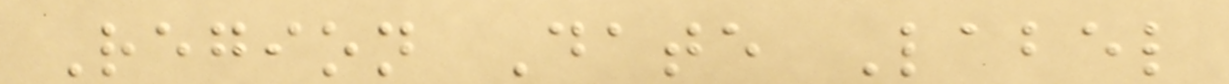Region Date Label
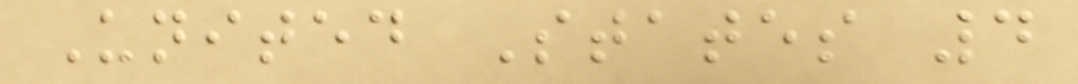United States 4
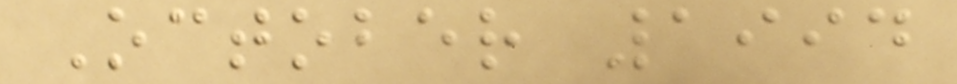October 1994
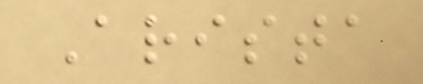Arista
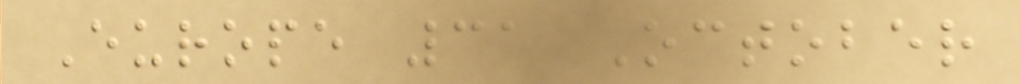Europe 31 October
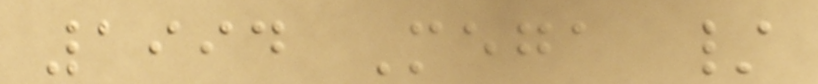1994 Mega /
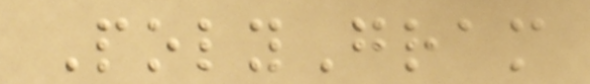PolyGram
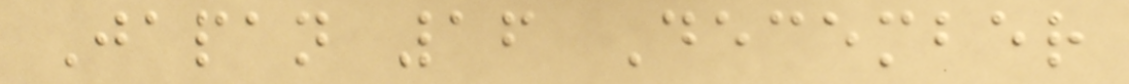Japan 16 December
